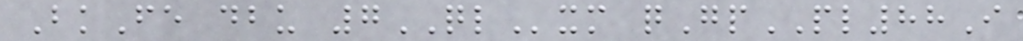BkFe dbu 7QLxm qGpPL88I
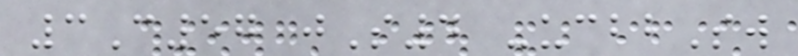3C57 jS4 -ucbbSw
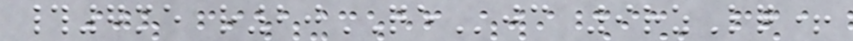#7me r20QEjc 9rzLq+
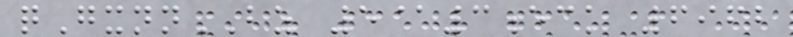qGxnnBZ 5@3eck 6962
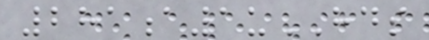281a1uHDS
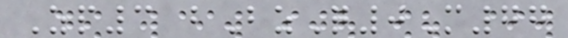Zp3 bBzQ0M77
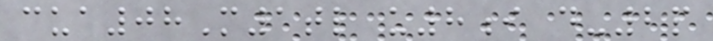cua08M1tl u8i d-2p
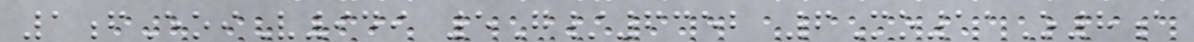1fEoiV949 5G/6352 6Mo11O8a
